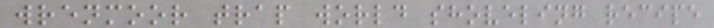wrenmoor trap world shoveling recipe
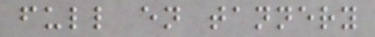full en tannery
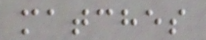matches
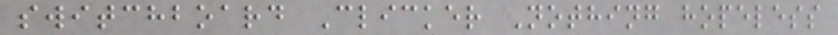switchboard Clicker Nothing hopeless
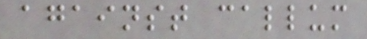against callum
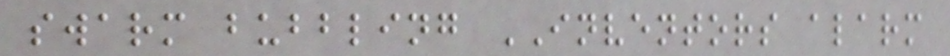swarm bubbling INVENTORS alarm
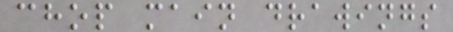chop main drawings
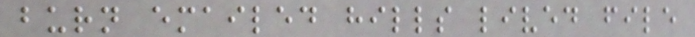burn emailed hills lived file
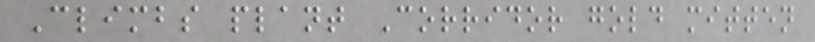Climbs plant Corridor gold mitten
